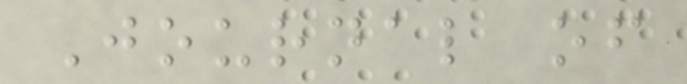Journal of
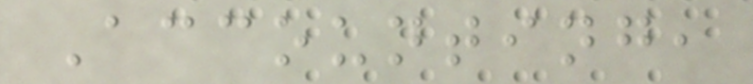Accounting,
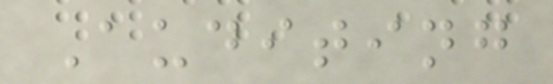Auditing
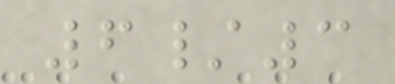6/3
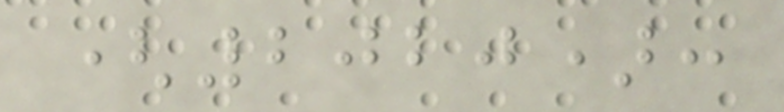(2020):
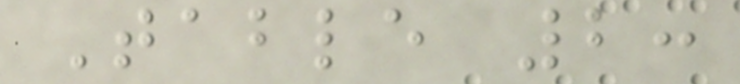Table 2:
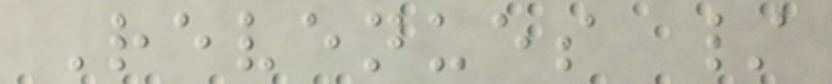Revenues /
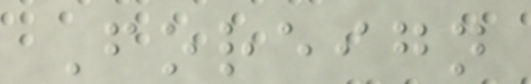Foreign
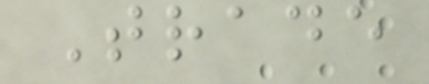Trade
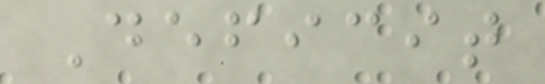Deficit
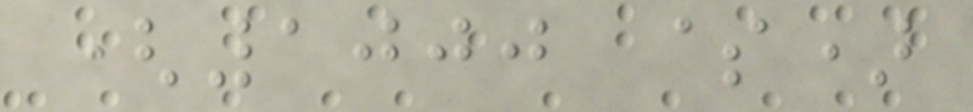(1000 $)
